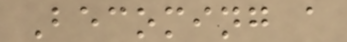Becoming a
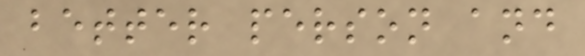better person and
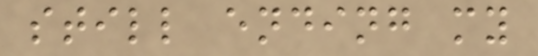still ending my
